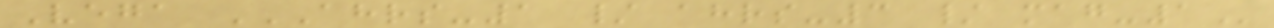Vega AHRS-1 / AHRS-3 / MAG-1
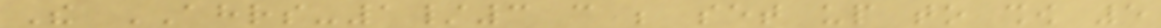The AHRS-1/3 can be set up to show 5
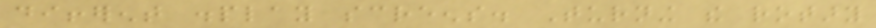different display screens. Turning the rotary
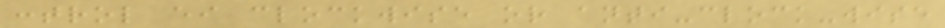control either clockwise or anti-clock-wise
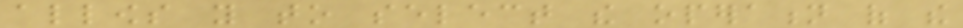allows you to select the operation of the
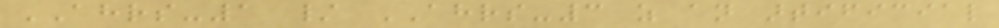AHRS-1 / AHRS-3 as an artificial
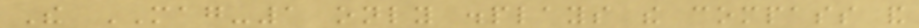The MAG-1 only displays the compass and
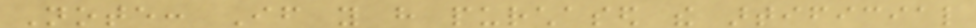Note: If you have purchased the artificial
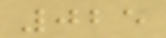025
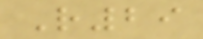R29
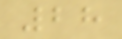28
